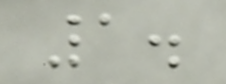1.
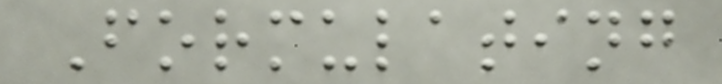Formulating
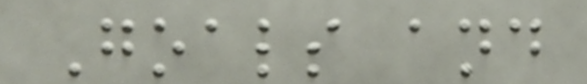Goals and
